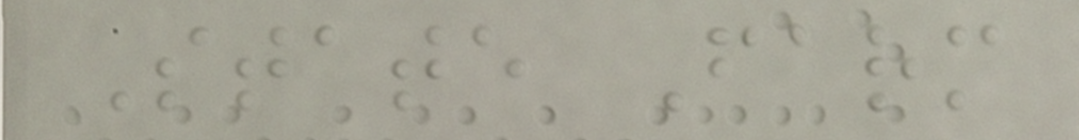State Farm
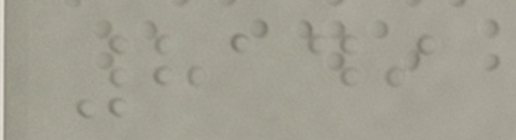8149
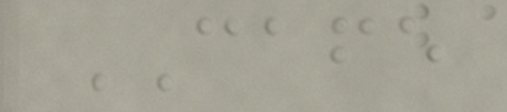CAFE
